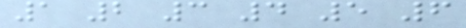1 2 3 4 5 6
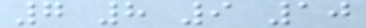7 8 9 10
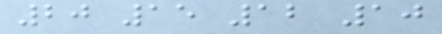20 15 12 10
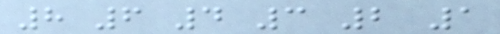8 6 4 3 2 1
